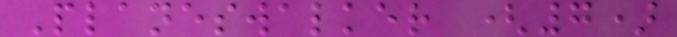Planeswalker (7)
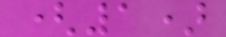(1)
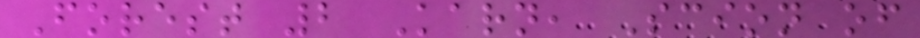Forest 2 Karn, Scion of
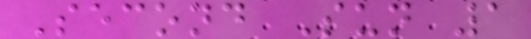Second Sun 1
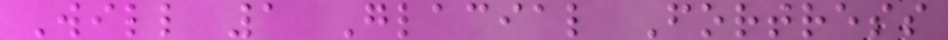Will 1 Glacial Fortress
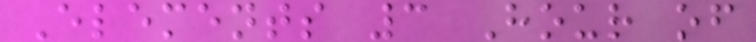Elements 3 Hour of
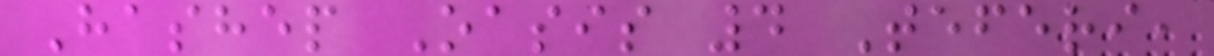Hashep Oasis 4 Teferi,
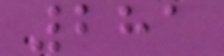281
